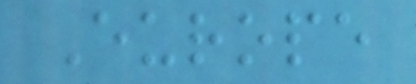Europe
